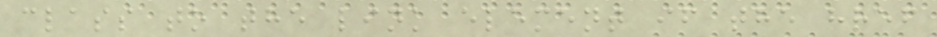class to the link element if the href
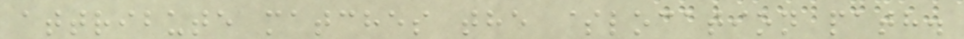attribute matches the $location path.
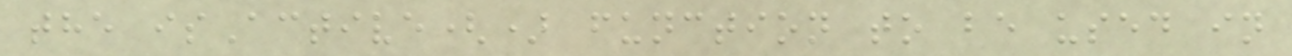the isActive() function to be used in
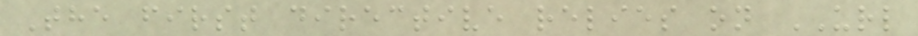The first directive relies on URL
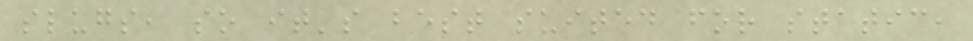slugs, so it's best suited for static,
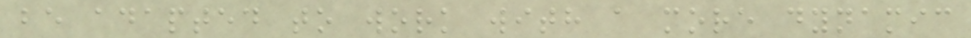be adapted to work with a more dynamic
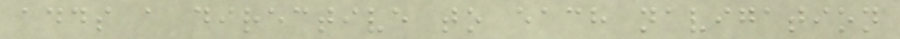adds a directive to each navigation
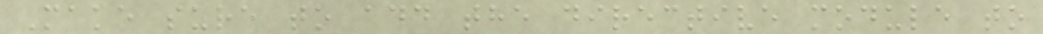Make sure to add the directive module to
